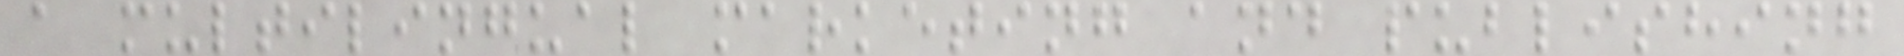a multilingual marketing and publishing
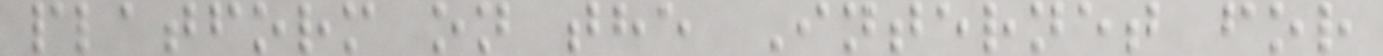platform on the Internet for
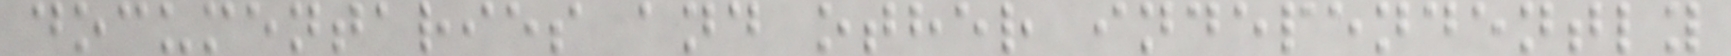documentaries and other independently
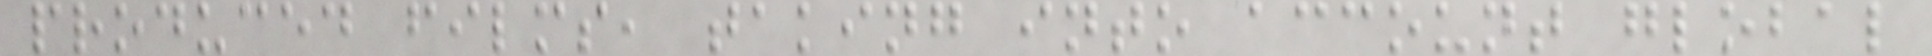produced films, taking into account global
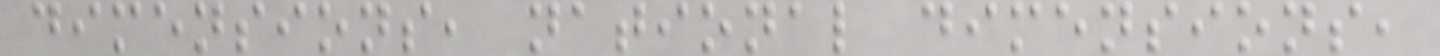dimensions, national dimensions,
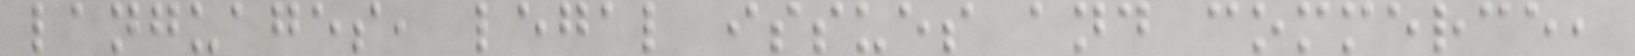languages, legal issues and commerce,
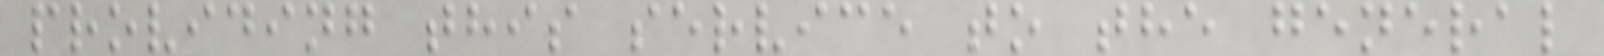providing this service to the general
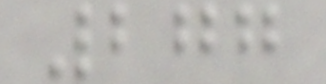277
